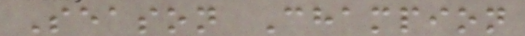Season Champion
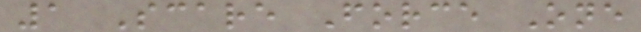1 Scare Force One
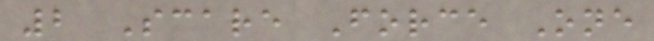2 Scare Force One
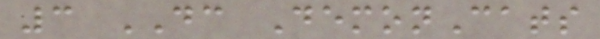3 DC DemonCats
